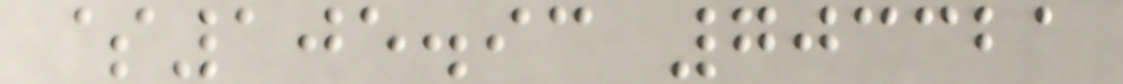$105.93 703321
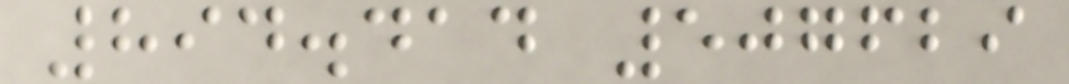894.414 507629
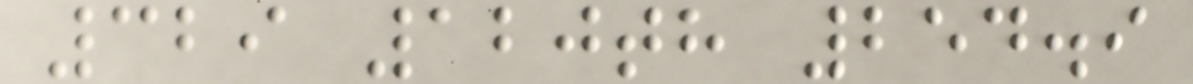329 120th 254.9
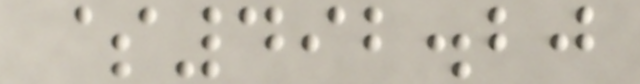$492.20
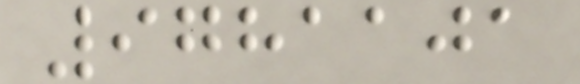9781101
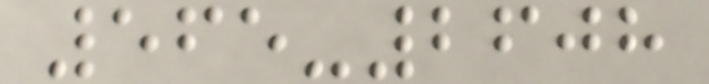565-2608
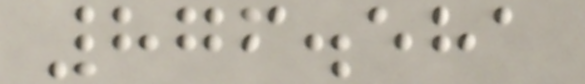876.581
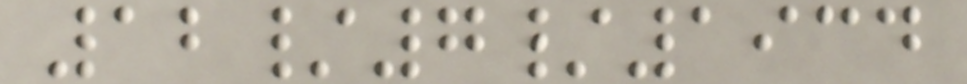12/7/1934
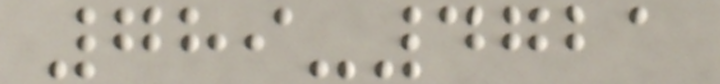789-4721
